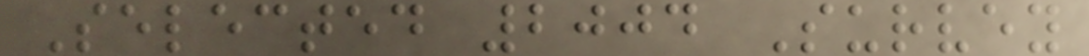Selected 2004 Survey
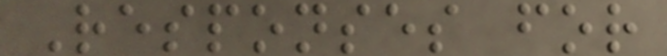Responses for
